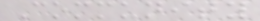Community
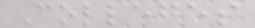Colleges
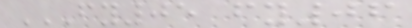FY05 FY06
